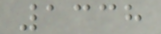1338
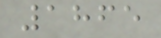1865
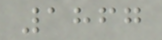1867
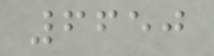6650
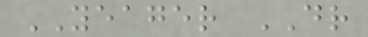YEAGER DR
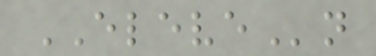ELEVEn
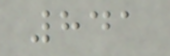841
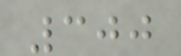300
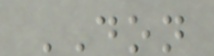DON
